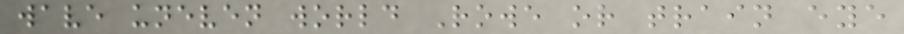wave uneven world Rowe or train eye
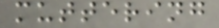muttering
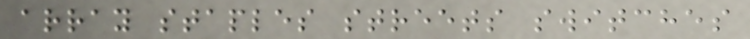array staples streets switches
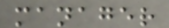manager
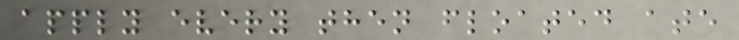apply every then floated ate
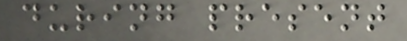during present
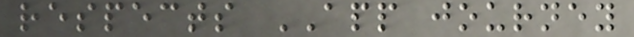respects APP journey
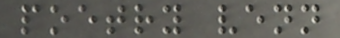poetry venn
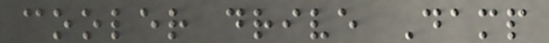cooler drive Damp
